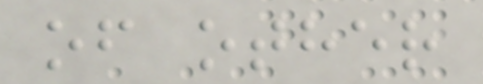of other
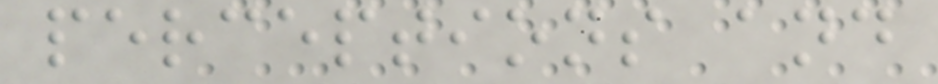perceptions and
